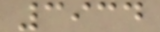3934
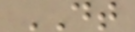DT
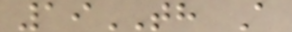19TH A
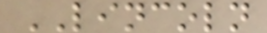LINCOLN
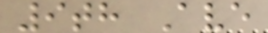9th Ave
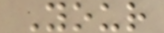Your
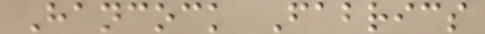Hancock Fabrics
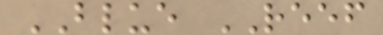BLUE REEF
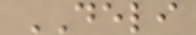DELI
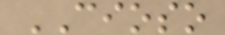CIOSO
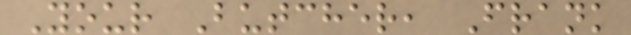Your Butcher, Frank
